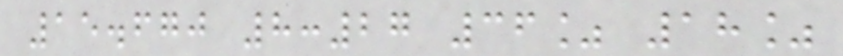15.670 8:27 36% 18%
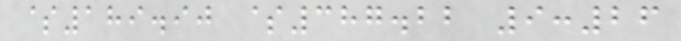$189.90 $387.22 9:26
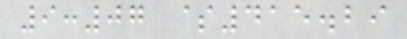9:07 $415.29
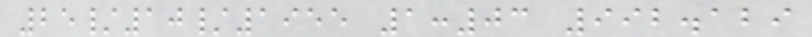25/10/1955 1:03 992.129
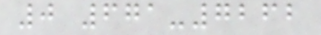0 671-7262
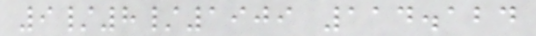9/8/1909 114.124
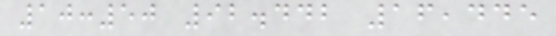10:50 92.442 16,445
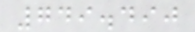749.490
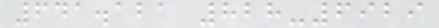641.121 828-6929
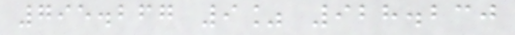795.267 9% 928.230
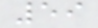59
